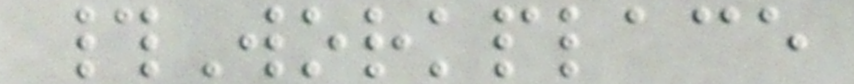#Workplace
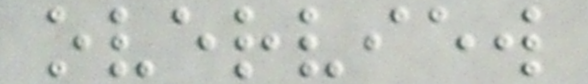overview
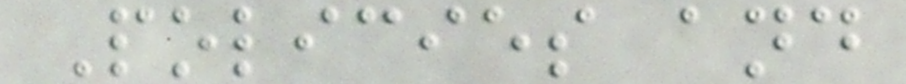Policies and
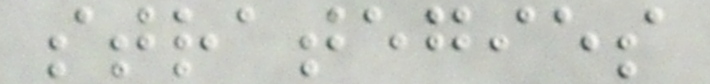strategies
